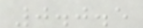0.0.5
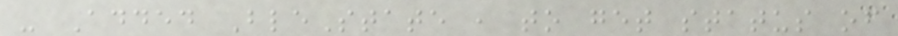- Added BleState , to get status of
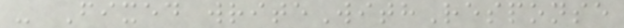- Fixed writeWithResponse
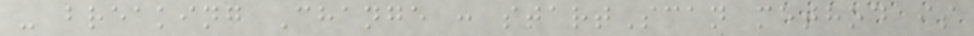- breaking Change : startScan method is
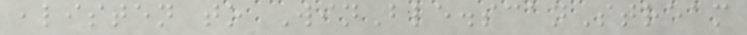,listen to WinBle.scanStream
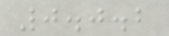0.0.2
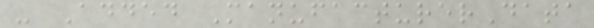- Added ManufacturerData
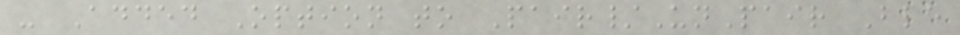- Added Option to Pair/UnPair Ble
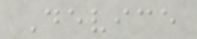Device
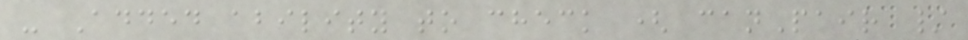- Added ability to check ( canPair /
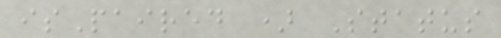isPaired ) Status
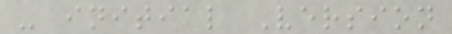- initial Version
